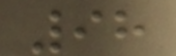98
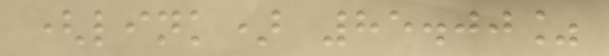(link) 85.00%
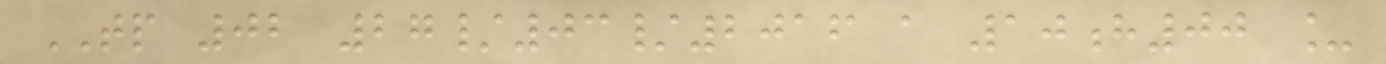TP 02 27/03/2016 a 10h00 _
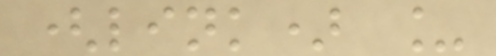(link) _
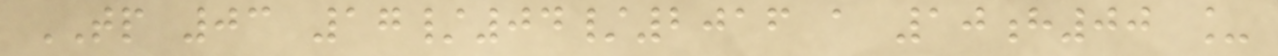TP 03 17/04/2016 a 10h00 _
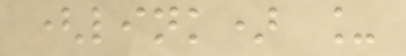(link) _
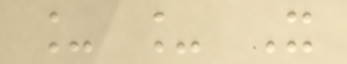_ _ X
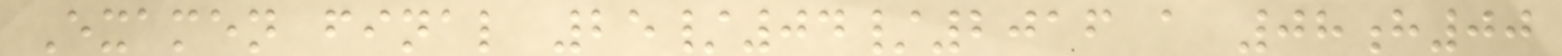Examen final 25/04/2016 a 08h00
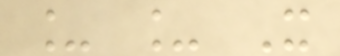_ _ X
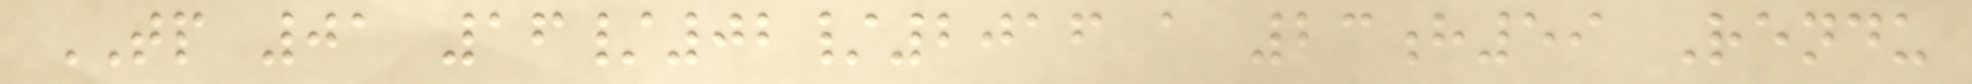TP 01 16/02/2016 a 23h59 Rendu
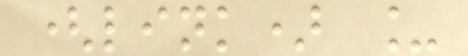(link) _
